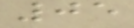05
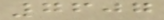7607
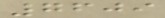7609
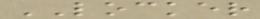LOCKER
